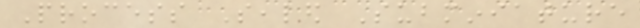Process Sealed Subminiature
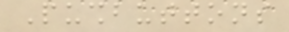Pushbuttons
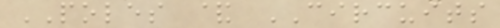POLES & CIRCUITS
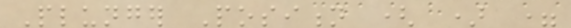Plunger Position ( ) =
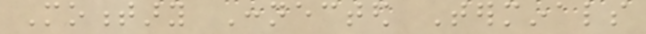Momentary Connected Terminals
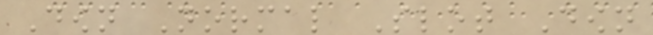Down Normal Slot Down
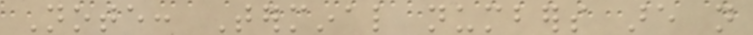Note: Terminal numbers are not
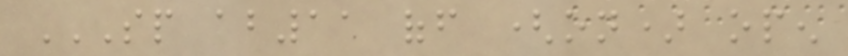SP AB11 OFF (ON) OPEN
